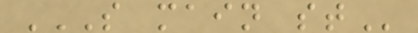S MAIN ST
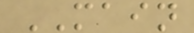MAIN
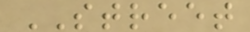STREET
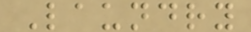Laundry
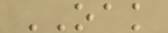OAK
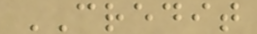CREDIT
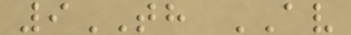9TH AV
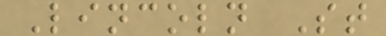Lincoln St
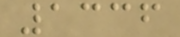1336
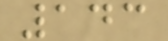143
